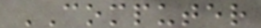COMPUTER
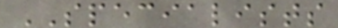SPECIALISTS
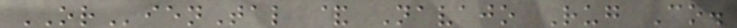ORienTal & Navajo Rug Co.
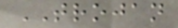TROJAN
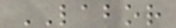LABOR
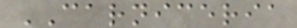CARNICERIA
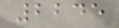2245
